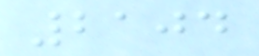2104
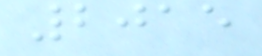2015
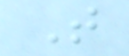T
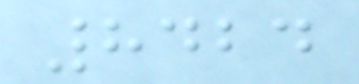8424
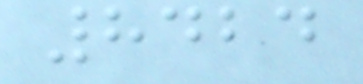8424
